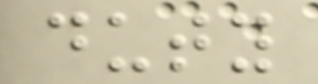duty
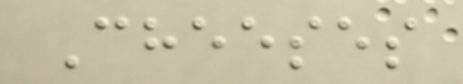Cheeses
